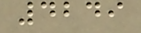4249
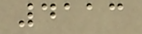4113
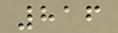816
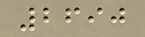2690
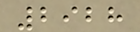2928
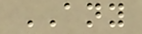ANY
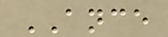ANCE
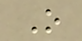O
